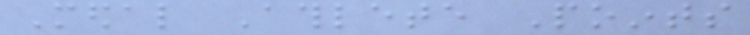Medal Athlete Points
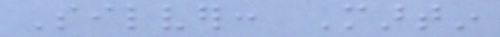Silver: Martin
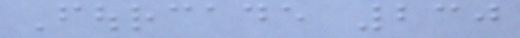Fourcade 230
